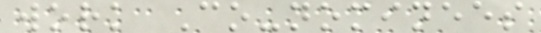work Co-nominees
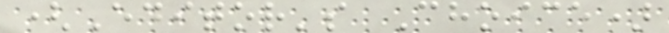(Editor's Choice)
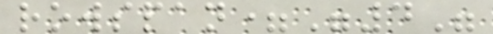rowspan="4"
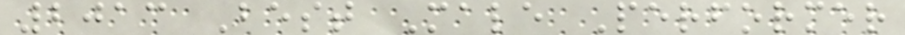2013 Best Male Performer
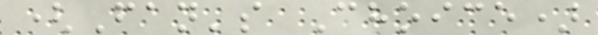(Fan's Choice)
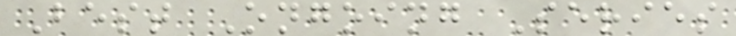Best Ongoing Series
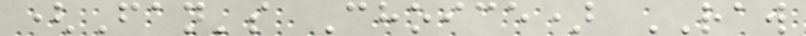(Fan's Choice) RAW
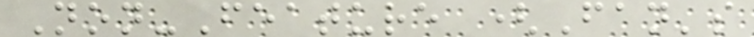Non-Feature (Fan's
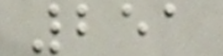251
